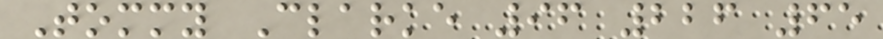Tommy Clarke 96 226 65
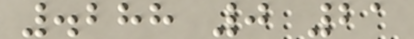.288 0 21
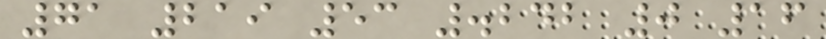71 219 53 .242 0 16
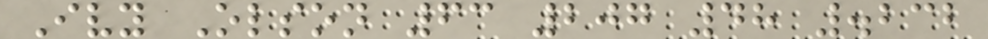Ivy Olson 63 207 48 .232
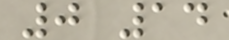0 14
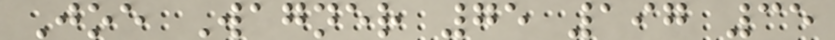Joe Wagner 75 197 35
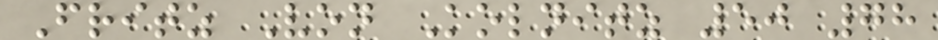Fritz Von Kolnitz 50 78
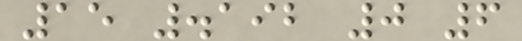15 .192 0 6
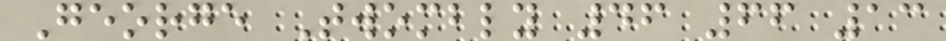George Twombly 46 66 13
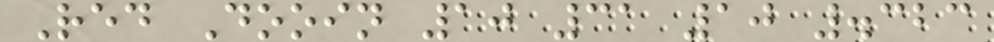Red Dooin 10 31 10 .323
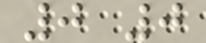0 0
